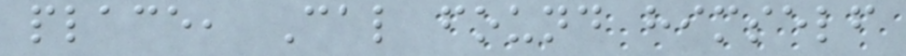place, Cal found himself
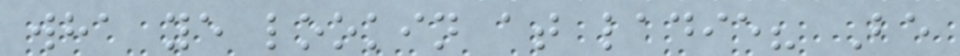wha ye lookin at ladie? Be
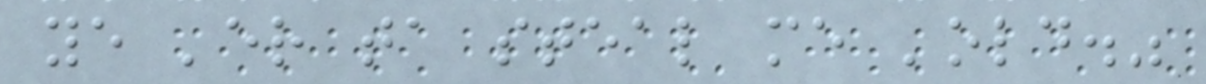ye 'er ta steal me 'old."
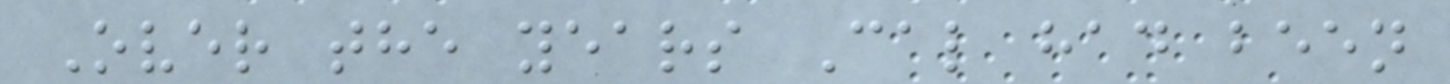Over the years Cal had been
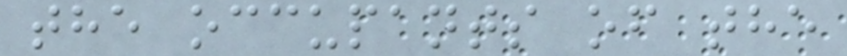the occupants of the
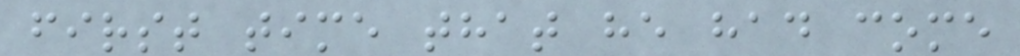first time that he had come
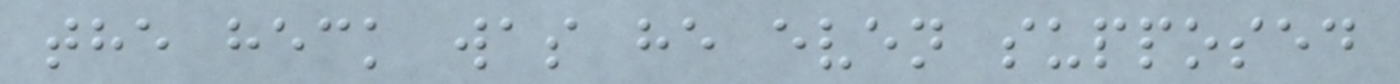the heck was he even supposed
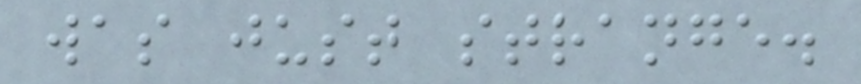was just strange.
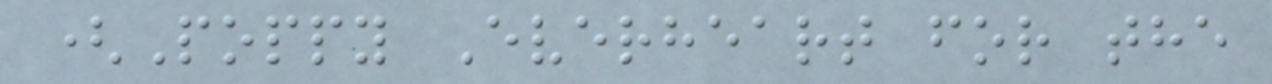(Poppy Everheart for the
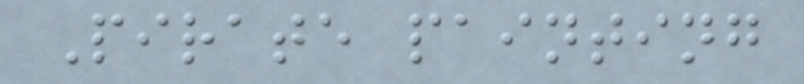Pirate painting
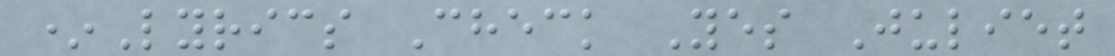*Lyrics Check Yes Juliet
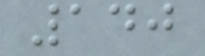140
